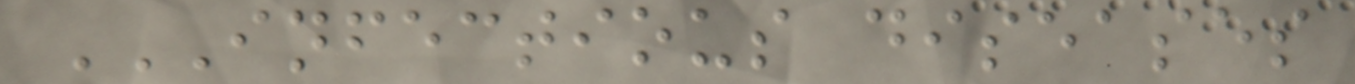INFECTIOUS DISEASES
